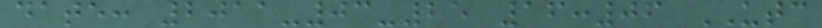date: 2011-03-25 16:06 UTC
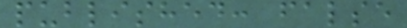published: false
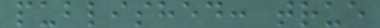published: true
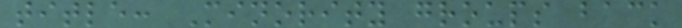title: Minority groups back
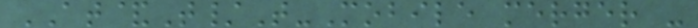AT&T/T-Mobile merger -
